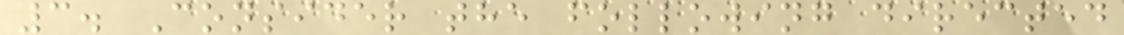3. Consider the following directed
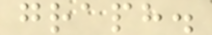graph.
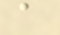a
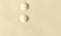b
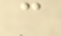c
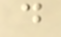d
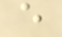e
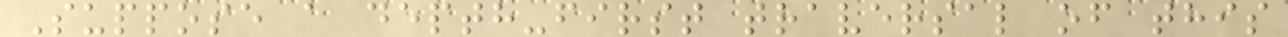Suppose a depth-first traversal of this
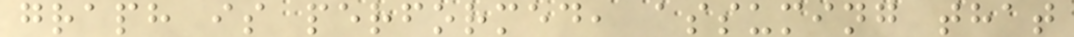graph is performed, assuming that
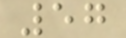57
